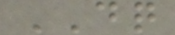DQ
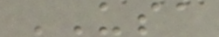USA
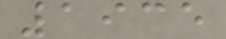1935
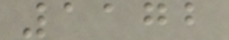1172
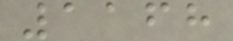1168
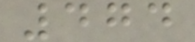474
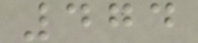474
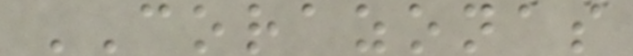CORAZONAS
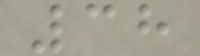38
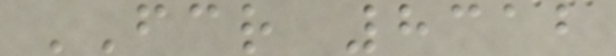FCR 8312
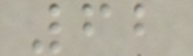62
